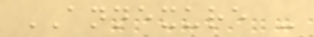ANNEXURE -
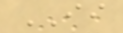II
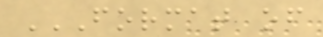FORMAT OF
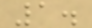1.
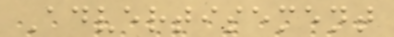Advertisement
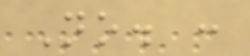No. :
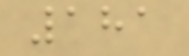181
